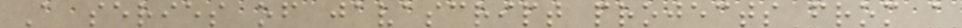A series of javascript projects from a
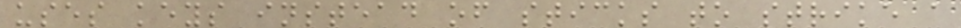uses keys instead of sticks to strike a
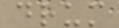drum
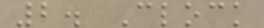2. Clock
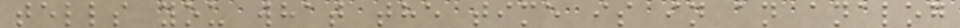tells you what the time is in an analog
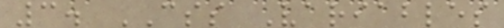3. CSS Variables
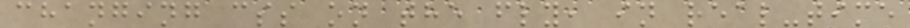changing css on the fly, in real-time
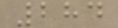284
